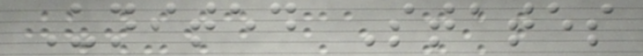United States
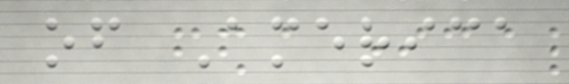of America
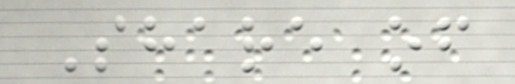Share of
